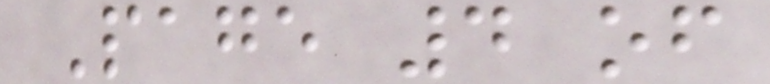Page 4 of
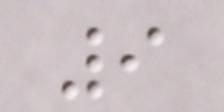9
